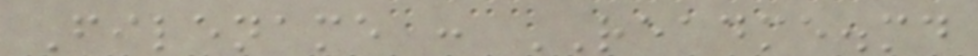Filename : README.md
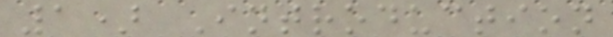1) Introduction
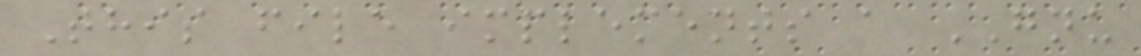This file implements a GNU
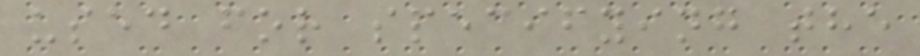used for specifying the
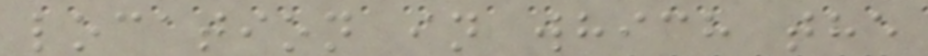location in which the
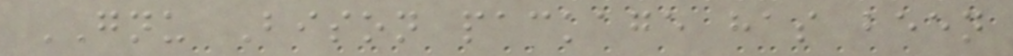GNU Bison package has been
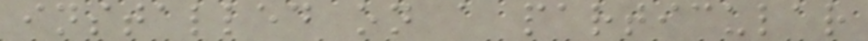installed on a particular
